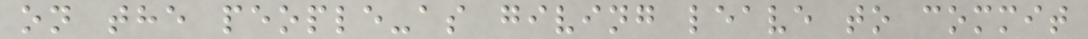on the people-as giving leave to commit
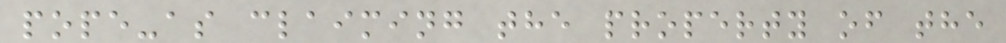pope-as claiming the property of the
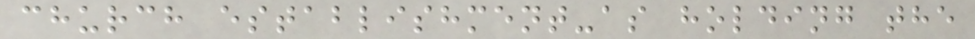church establishment-as holding the
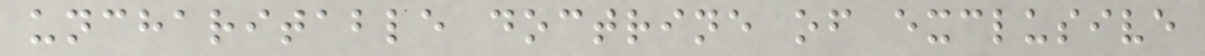uncharitable doctrine of exclusive
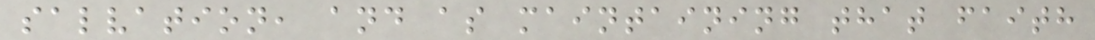salvation, and as maintaining that faith
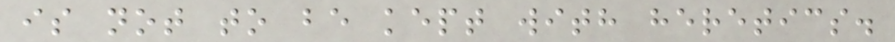is not to be kept with heretics.
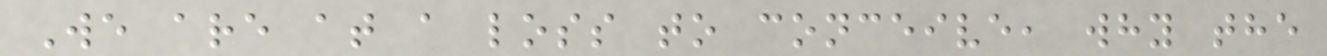We are at a loss to conceive, why the
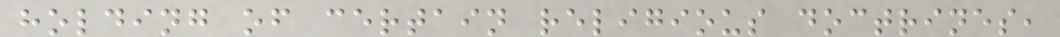holding of certain religious doctrines,
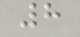8
